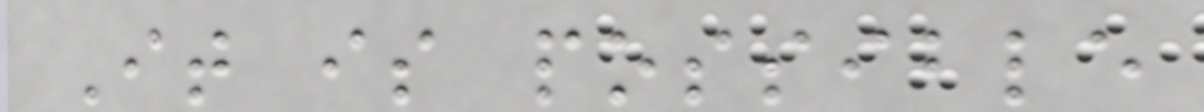It is possible
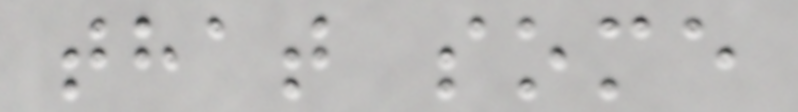that some
